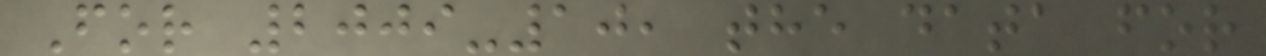For 2009-10, the data for
